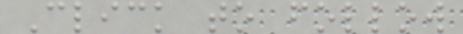Click to follow
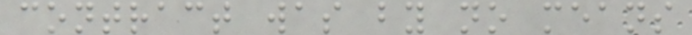contract was by no means
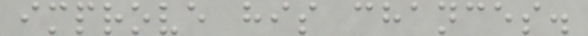improve his chances.
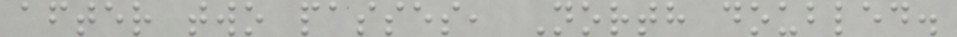after two passes, North doubled.
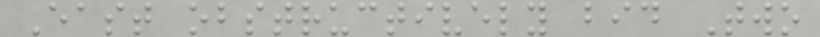East obstructively bid Two
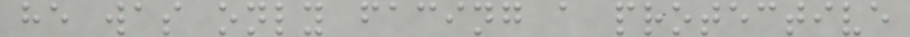he was only facing a protective
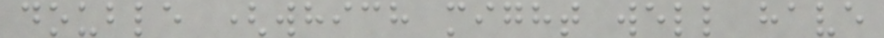double (which might well have
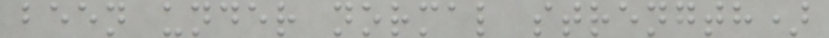been under normal strength)
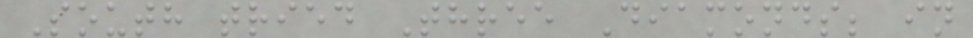South tried Three Diamonds; in
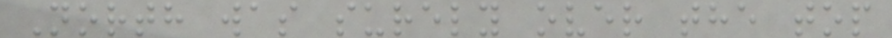North was surely over the top
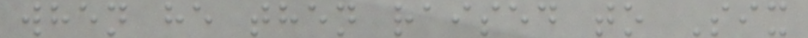when he then raised to Six
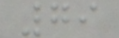79
